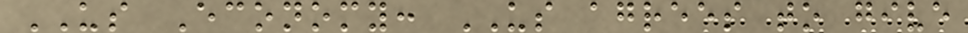US Economy: US agrees to give
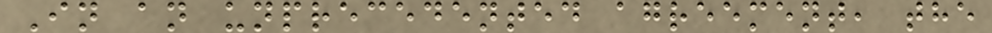In an unprecedented agreement, the
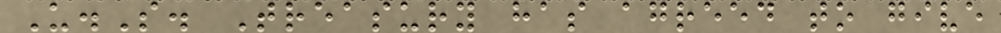U.S. Treasury has agreed to give
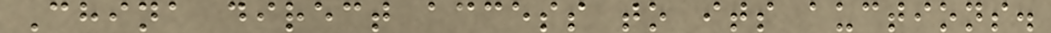China direct access to its auctions.
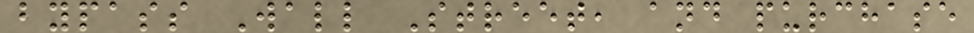bypass Wall Street, and purchase
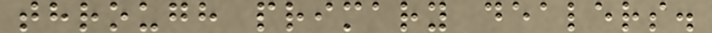through primary dealers.
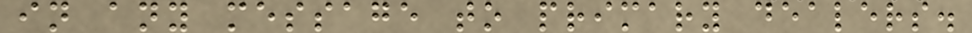in any message to primary dealers.
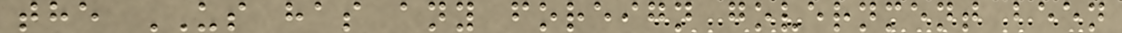the US has any foreign government been
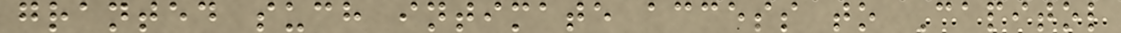granted such intimate access to Capitol
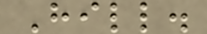Hill.
